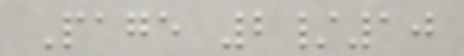Page 2/10
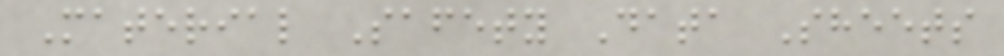Material Safety Data Sheets
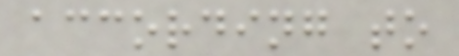according to
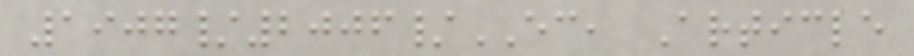1907/2006/EC, Article
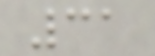31
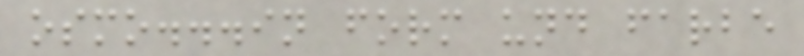osmo...in form und farbe
